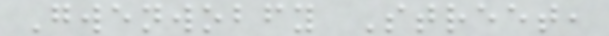Gwenwobfy Street,
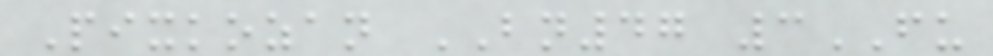Pixkozan BN47 3FU
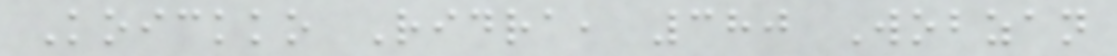Koickko Ridra, 380 Wobzan
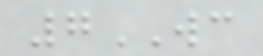7WC
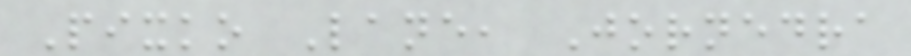Pixko Lane, Jornedra
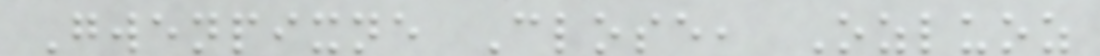Gwenpixne Close, Ozluoz
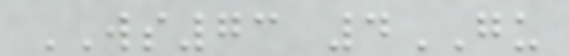WS73 4GU
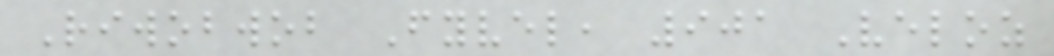Riwobwob Fyvel, 901 Veloz
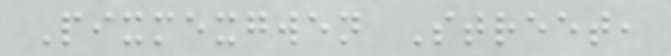Pixmexgwen Street,
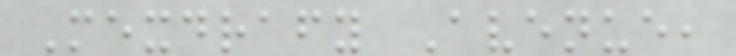Mexdrafy Avenue,
